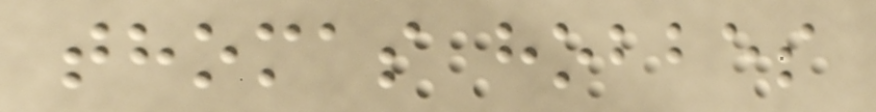thomas hobbes
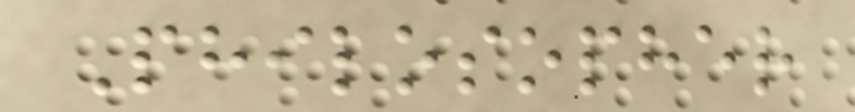Philosopher
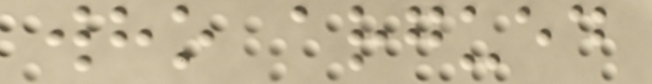who argued
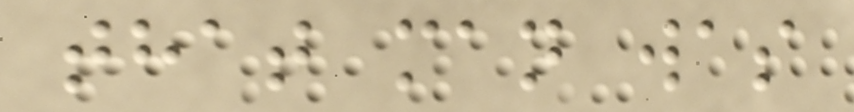that man was
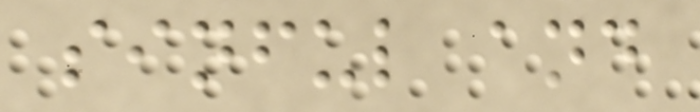sinful and
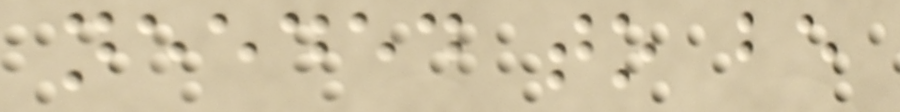needed to be
